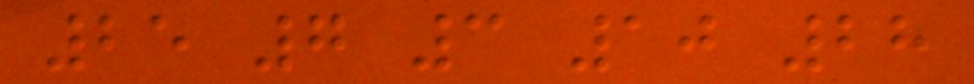25 7 3 10 28
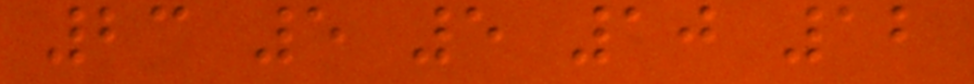23 5 5 10 12
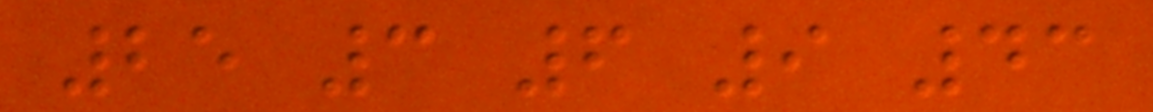25 3 6 9 43
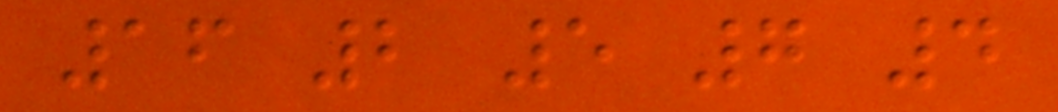16 2 5 7 4
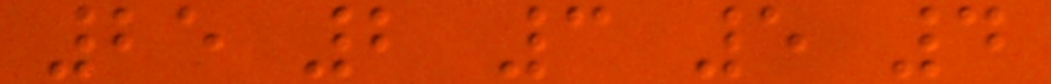25 2 3 5 4
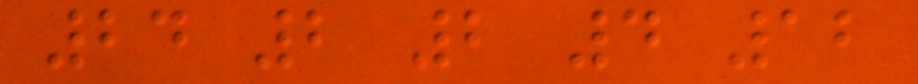24 2 2 4 12
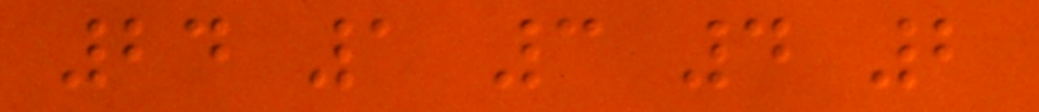24 1 3 4 2
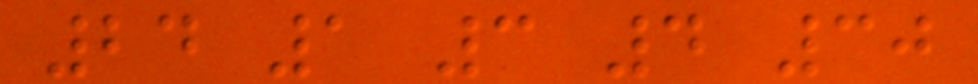24 1 3 4 30
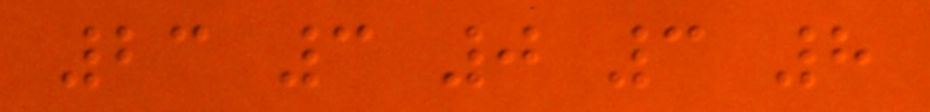23 3 0 3 8
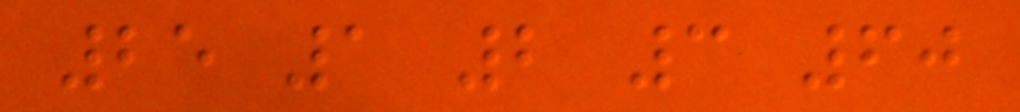25 1 2 3 60
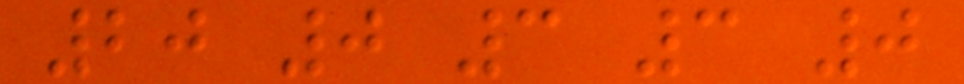20 0 3 3 0
